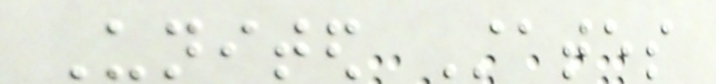United States
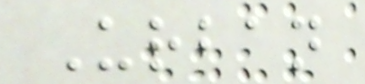Urban
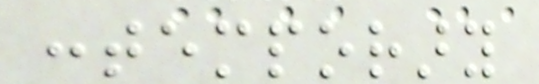contemporary
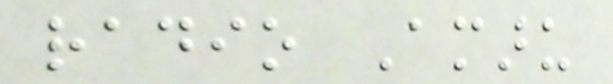radio Amaru
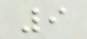9
